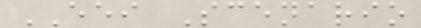EEI Scenario
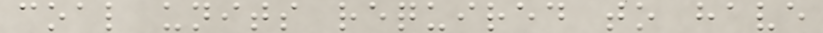coal units required to have
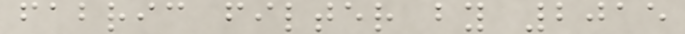fabric filter by 2015
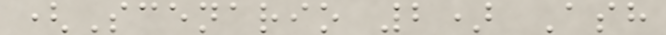(Scenario 2) Ash
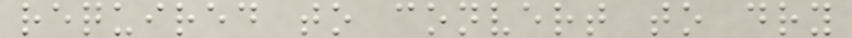required to convert to dry
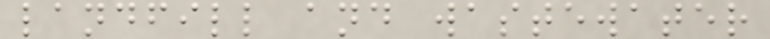landfill and wastewater
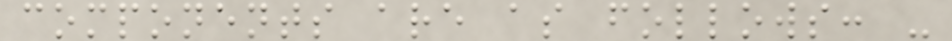components are as follows: -
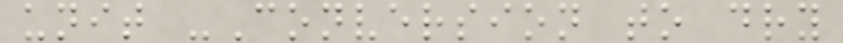unit -Conversion to dry
